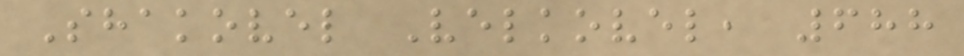Shakovel Velkovel, 688
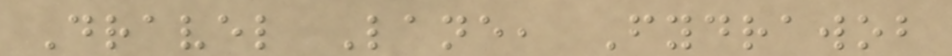Dravel Lane, Fydrawob
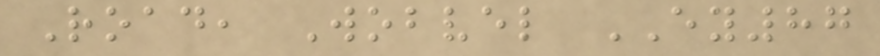Road, Wobvel EY87
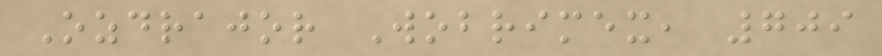Ozdrajor Wobrimex, 709
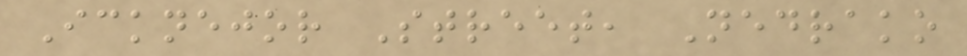Icknejor Street, Nedrako
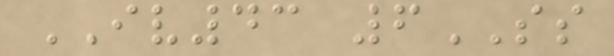IV43 6SS
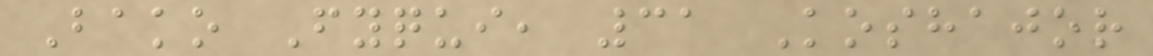Bako Fyqui, 31 Koshajor
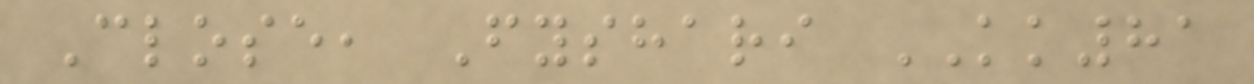Close, Fyshari KK81
